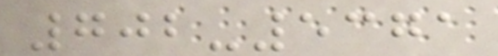702-5371
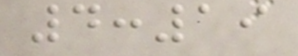4:19
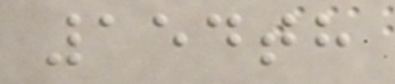154th
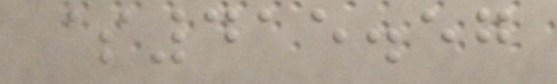$415.57
